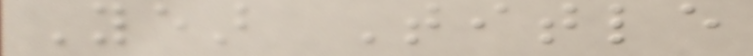Year Title
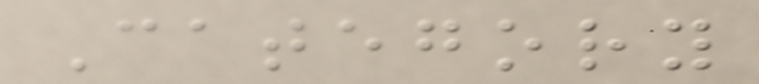Category
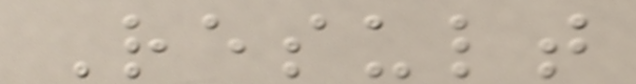Result
